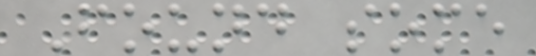Found some
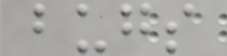bugs
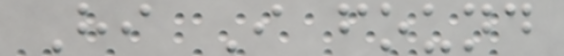Hi I found
